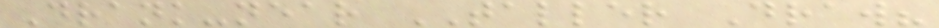Drank-near TALLER Draw?
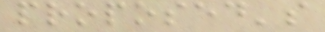proposed's
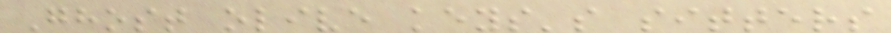Ghost olive keys's sitters
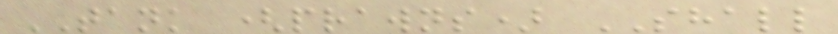TANK (prawns) SHALL
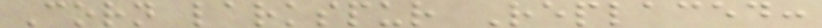Corn larkspur Replaced:
